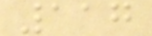117
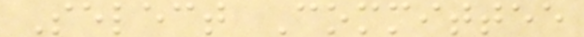Select Committee
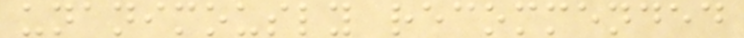unanimously recommended
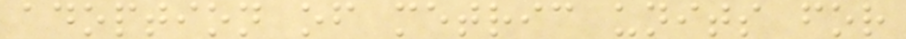adoption of metric units for
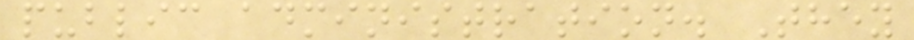public administration. They
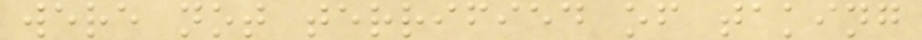were not terrified of taking
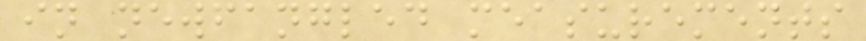in newfangled measurements
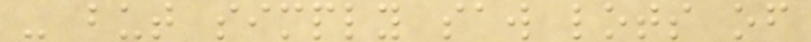- but simply saw lots of
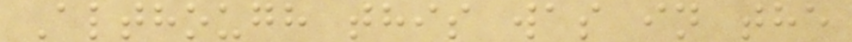Although this was in the
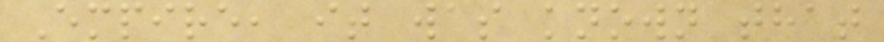Empire, it was known that
